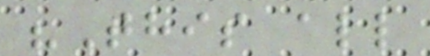"This all
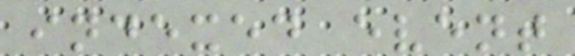indexed event
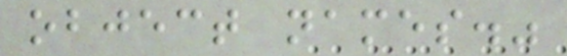object names."
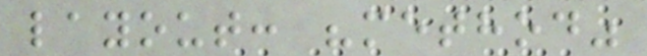layout: "method"
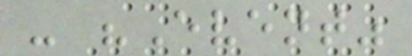- "Event"
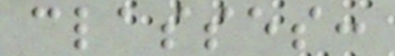classes:
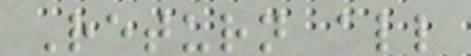Return all
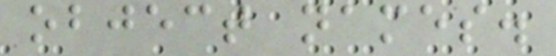object names.
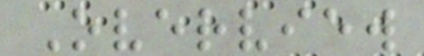Overview
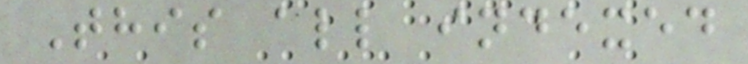This all indexed
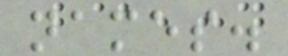names.
